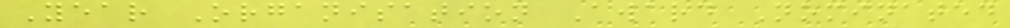Year Organisation Award Nominated
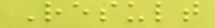Result
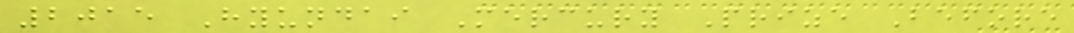2015 Hyundai Mercury Prize Before
